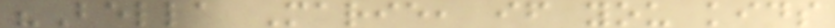"Bella Marie, if you kids
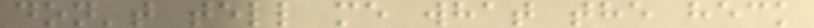don't tell me what the heck
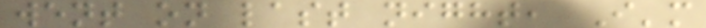went on last night, I'm
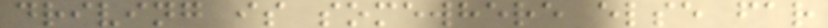driving is somewhere else far
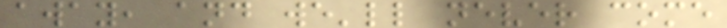away, and we'll never come
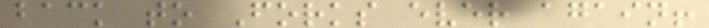back to Forks ever again!
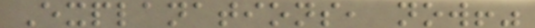Explanations, now!"
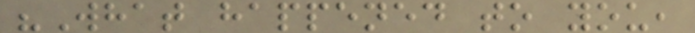"What happened to you,
